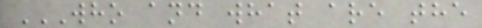WHO AND WHAT ARE THE
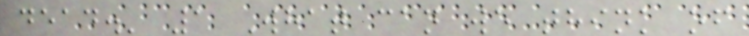dead.' 1 What can we think of
